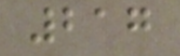217
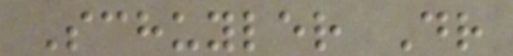Schuyler Dr
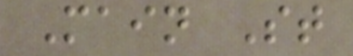Main St
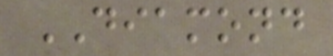DIAMOND
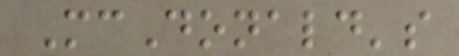McDonald's
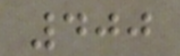400
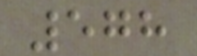578
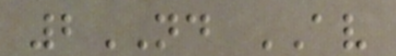2ND AV
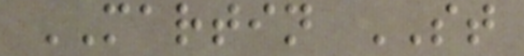MARTIN ST
